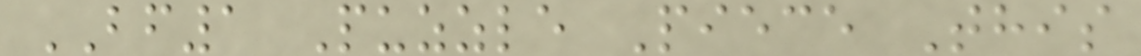BF1 Puzzle Piece This
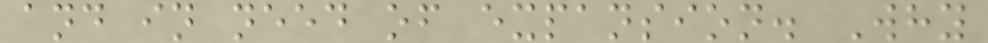and in need of expansion. Why
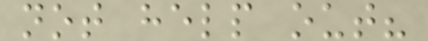not help out?
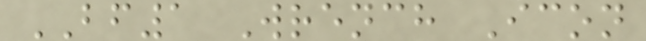BF1 Wrench Icon
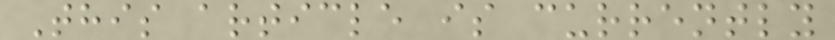This article is currently
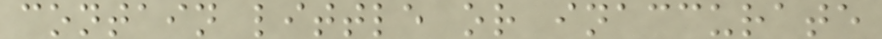contain little or inaccurate
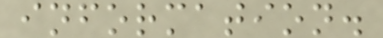information.
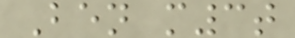Ben m3t
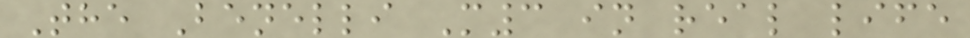The Benelli M3 in real life
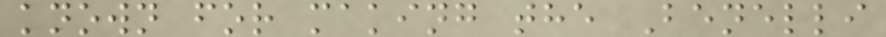known for making the Benelli
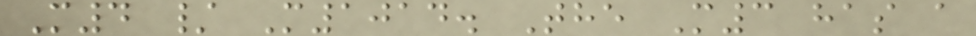M4 / M1014. The M3 has a
